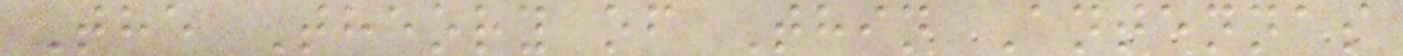The Theory of Thin Antennas
